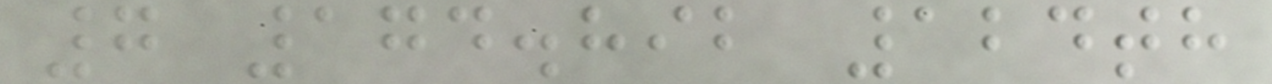7 174.892 124th
